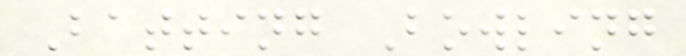Batting Bowling
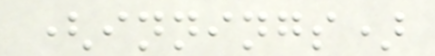(innings)
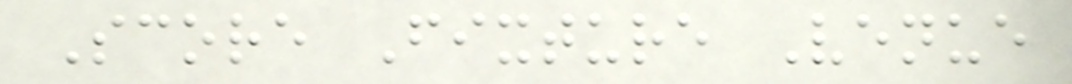Score Fixture Venue
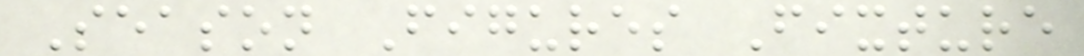Season Figures Fixture
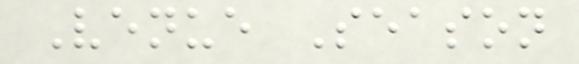Venue Season
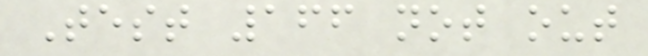Test 166 not out
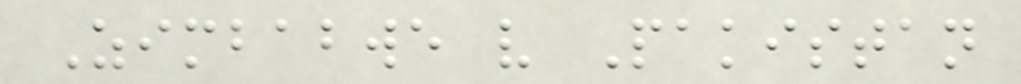Zimbabwe v Pakistan
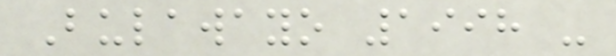Bulawayo 1998 -
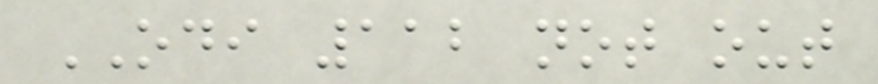ODI 112 not out
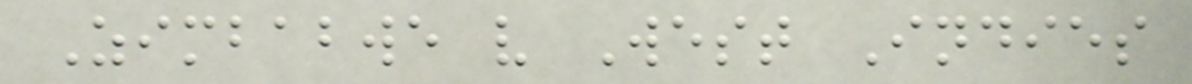Zimbabwe v West Indies
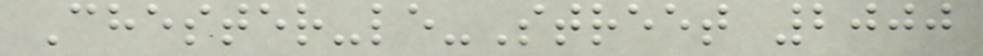Chester-le-Street 2000
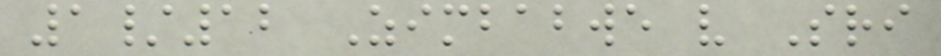1/12 Zimbabwe v Sri
